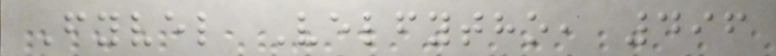Fyvel Velfytho, 496
